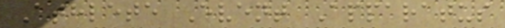Athlete Event Apparatus
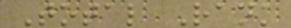Total Rank
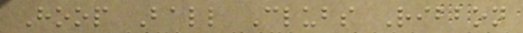Hoop Ball Clubs Ribbon
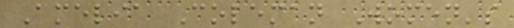Amelia Coleman Women's
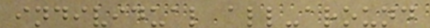individual all-around
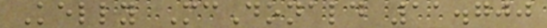Kelly McDonald 11.700
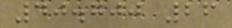40.700 26
